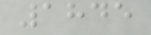1845
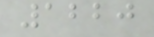1220
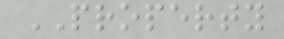PROPERTY
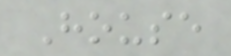House
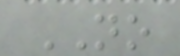NO
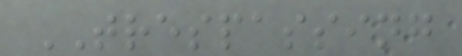TRESPASSING
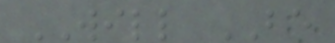WILL BE
